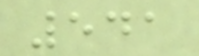541
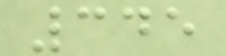345
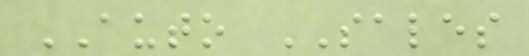AUTO SALES
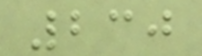230
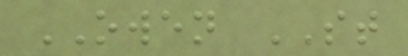OWEN ST
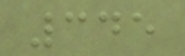345
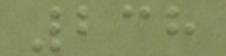238
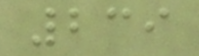239
